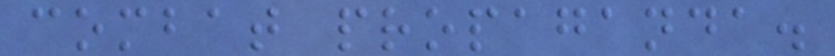combat propaganda.
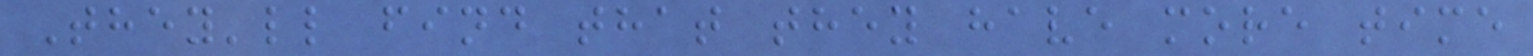They'll find that they have more time
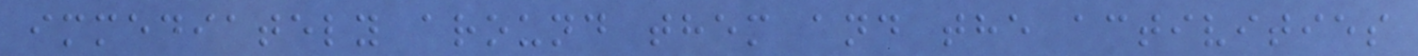immediately around them and the activities
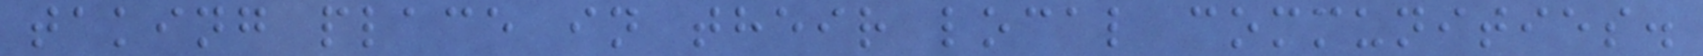taking place in their local communities.
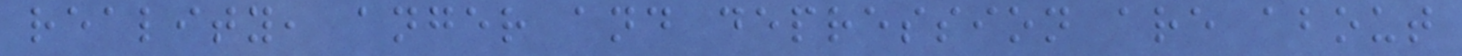reality, anger and depression are about
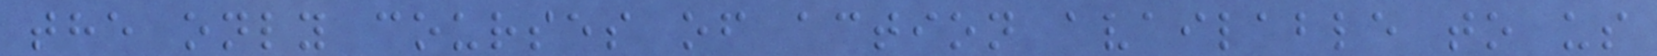the only courses of action available to us
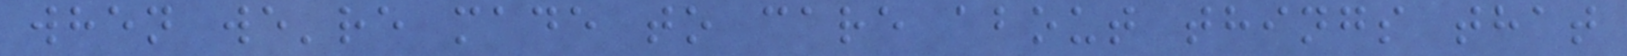when we're made to care about things that
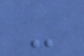-
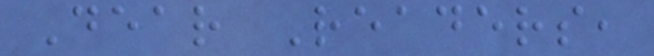Dear Readers,
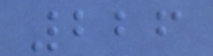226
